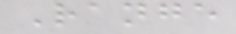Range
